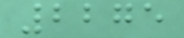2275
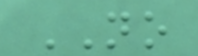NO
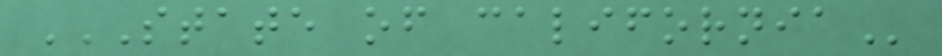STATE OF CALIFORNIA
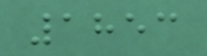1853
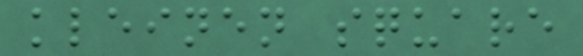kleinen square
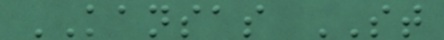KANSAS ST
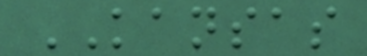KANSAS
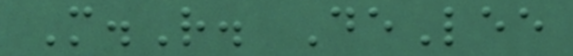M.R. DeLee
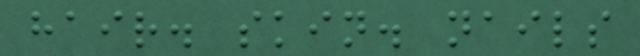hair. skin. nails
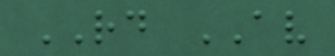RD AV
